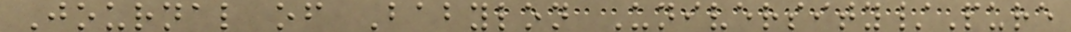Journal of Babylon University/Pure
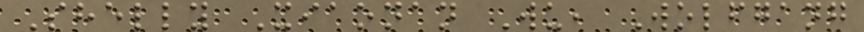Shelly Xiaonan Wu, Wolfgang
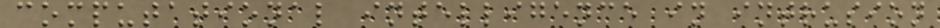computational intelligence in intrusion
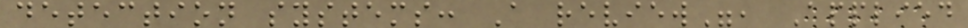detection systems: A review", Applied
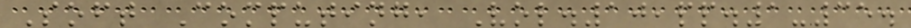Soft Computing, Vol.10,pp.1-35.
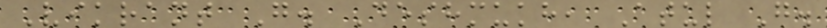Vikrant G. Deshmukh, Atul G.
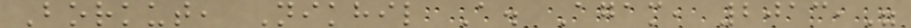Borkut, Nikhil A. Agam, 2013,"
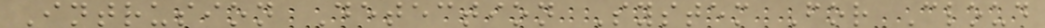Intrusion Detection System For Cloud
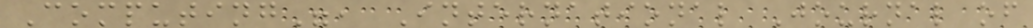Computing", International Journal of
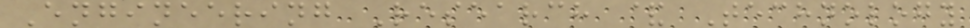Engineering Research & Technology
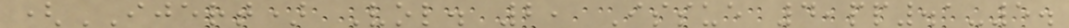(IJERT) Vol. 2, Issue 4,pp.1-5.
